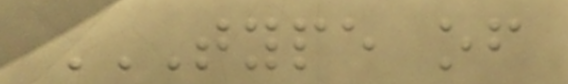TYPE OF
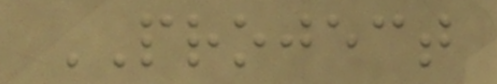PROJECT
